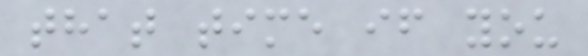that time if you
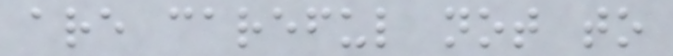are careful not to
